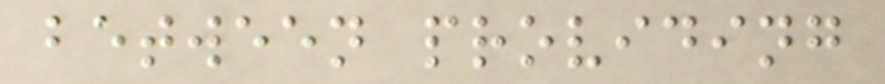between providing
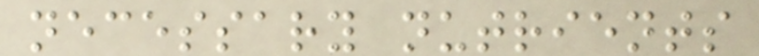necessary nutrients
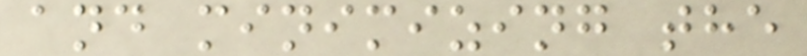and minimizing the
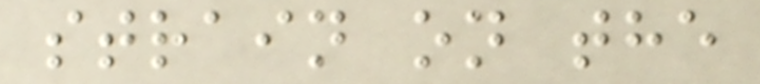strain on the
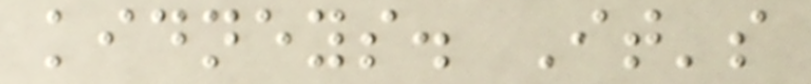kidneys. It's
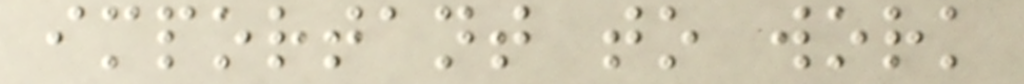important to work
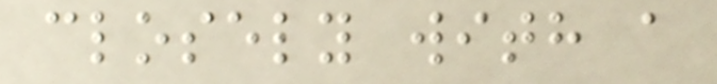closely with a
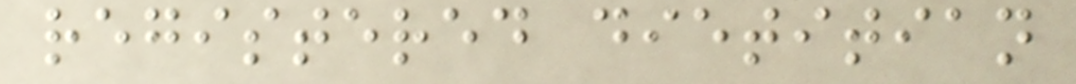registered dietitian
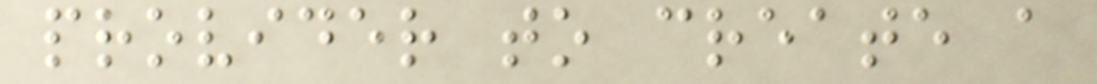provider to create a
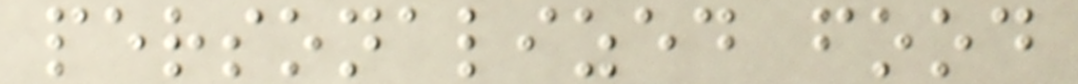personalized food
